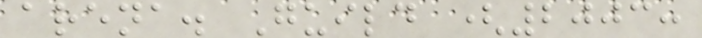arena. Guild (2003:
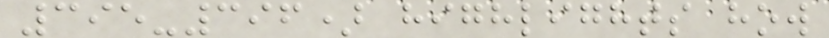395-396) highlights how
